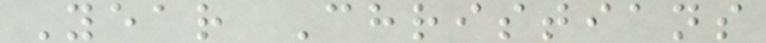Year Christians
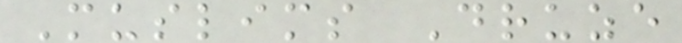Muslims Druze
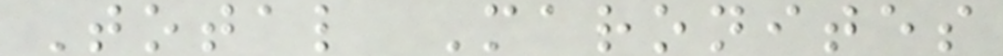Total Maronites
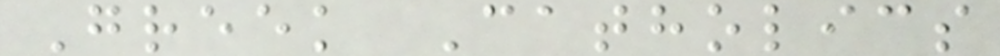Greek Catholics
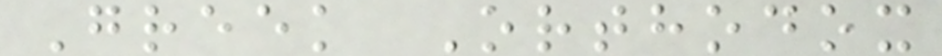Greek Orthodox
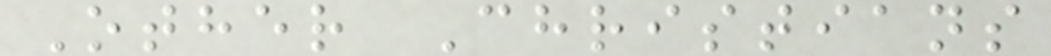Other Christians
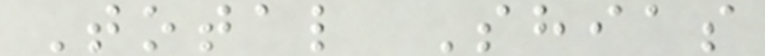Total Shias
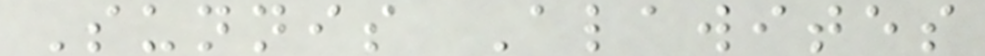Sunnis Alawites
